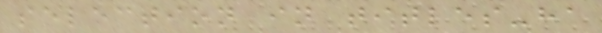selection in titles-ha
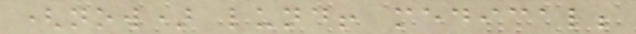(now) lund! medical;
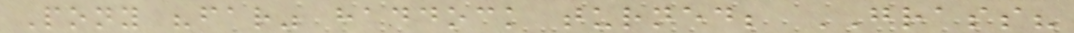Pony "far" haddock turned; GRASS?
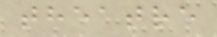theatre
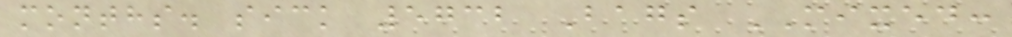months. sick 5732 Bags MIXED:
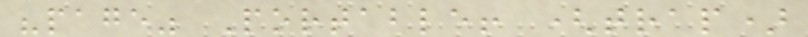"page" Portable! (trap)
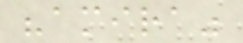"amira"
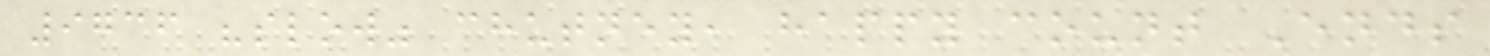9736 "slow" chutney, happy count Ends
